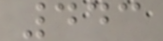443
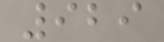929
